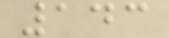143
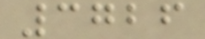3726
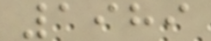1989
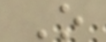O
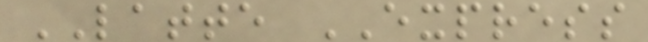LATTE EXPRESS
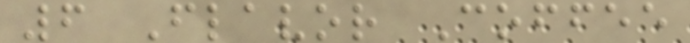6 Flavor Coffee
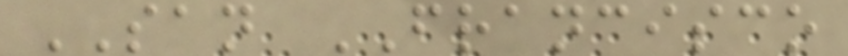SAN FRANCISCO
